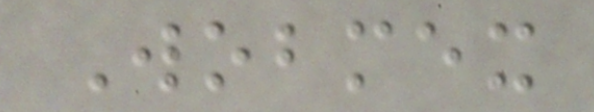Wobmex
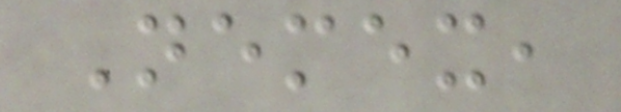Nemex,
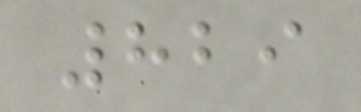829
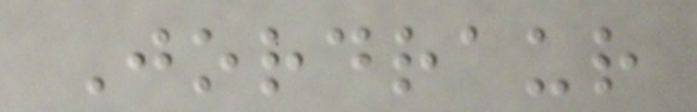Jordraur
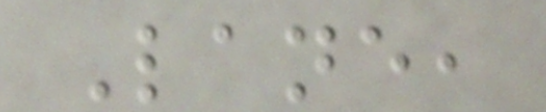Lane,
